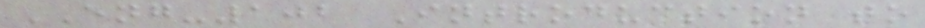ENG-102 Introduction to
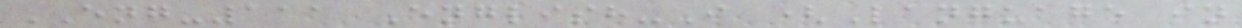ENG-111 English-I (Language in
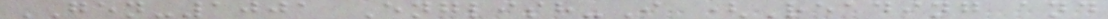GEN-1001 English-I (Reading and
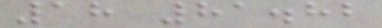18 81.82
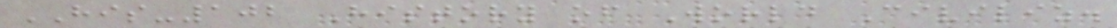HIS-102 History of World Civiliz.
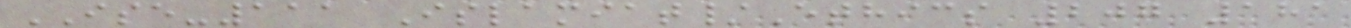ISE-111 Islamiat/Ethics 207 181
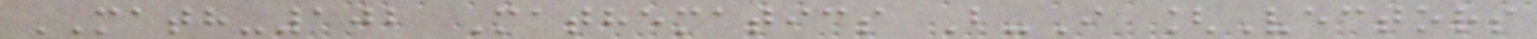MATH-102 Mathematics B-I [Vectors
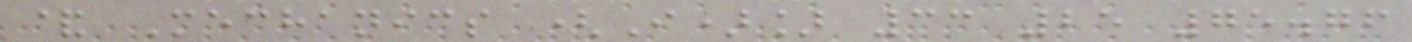& Mechanics (I)] 33 25 75.76
